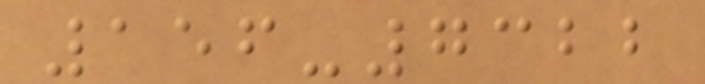156-7322
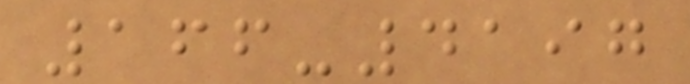166-4197
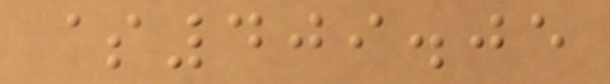$409.05
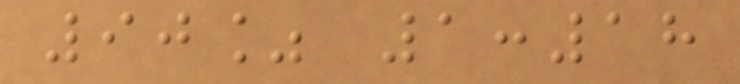90% 1:18
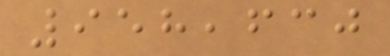958,630
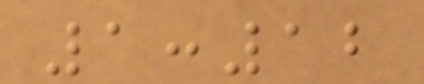1:12
